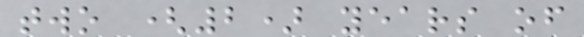two (2) years of
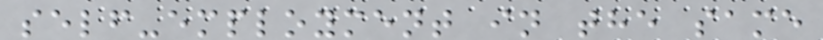self-employment in the same
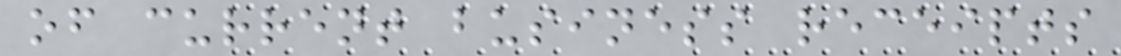of current business receipts
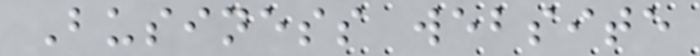Business website
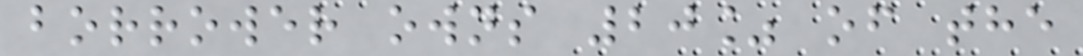borrower owns 20% of the
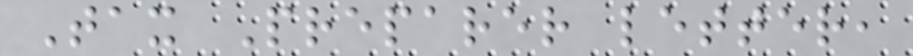Tax Preparer letter,
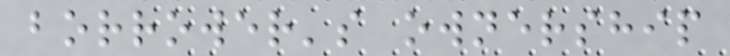borrower's ownership
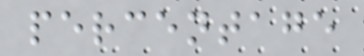percentage
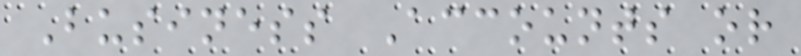Business Accounts or
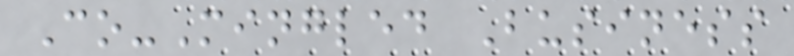Co-Mingled Business
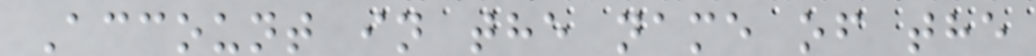Account in the name of the
